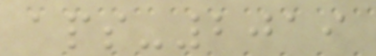aps-2019
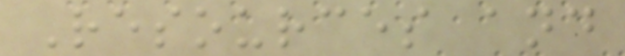Resources and
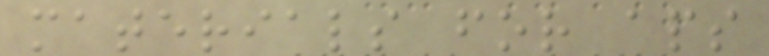materials for aps
